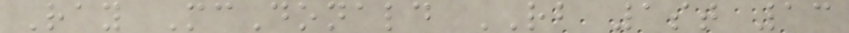Ray McDonald RB 1st 13
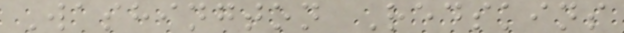Washington Redskins
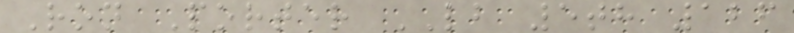Ron Porter LB 5th 126
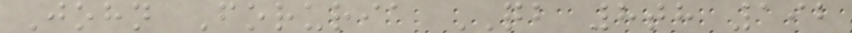John Foruria QB 8th 192
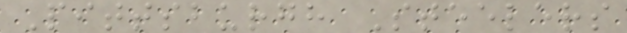Pittsburgh Steelers
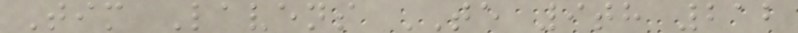Tim Lavens TE 9th 212
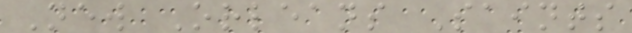New Orleans Saints
